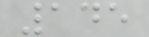145
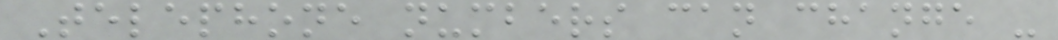Telephone numbers can change -
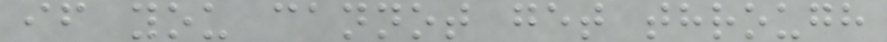if you cannot get through
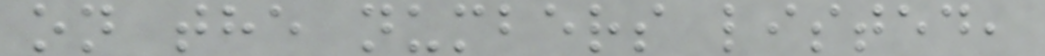on the numbers listed,
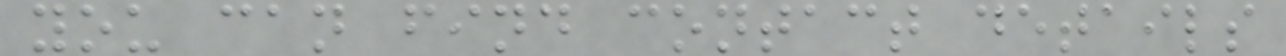you can find contact details
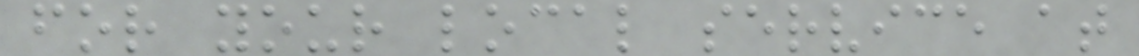for your local service at
